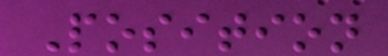Position
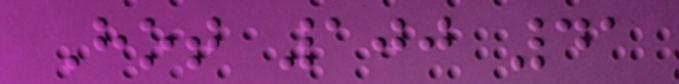Hot 100 41
